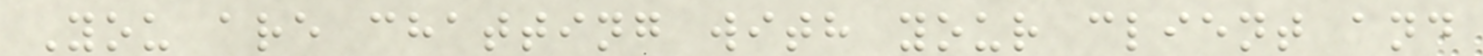You are chatting with your client and
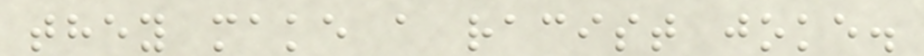they make a racist joke.
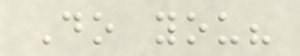Do you?
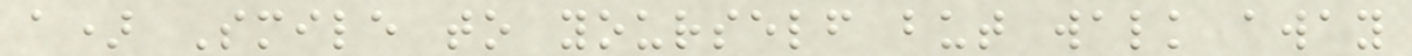a) Smile to yourself but walk away
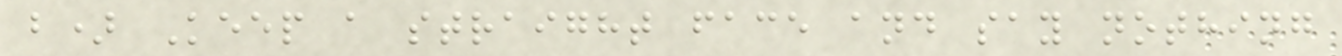b) Keep a straight face and say nothing
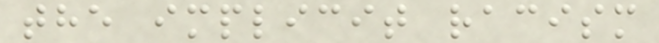the implicit racism
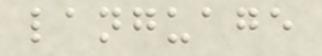language
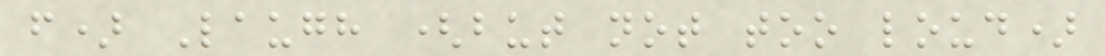f) Laugh (but not too loud)
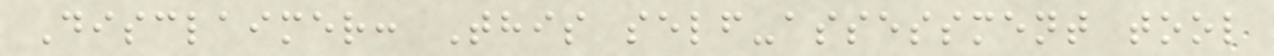Disclaimer: This self-assessment tool
